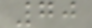70
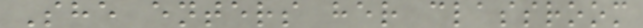She enters her classroom
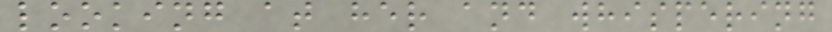looking at her and whispering
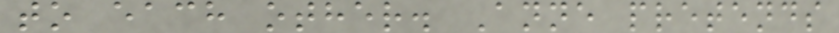to each other. Anne pretends
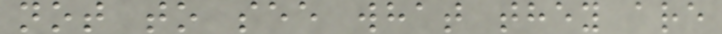not to see what they are
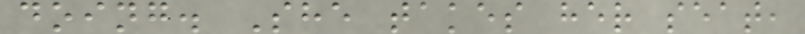doing. She takes her seat,
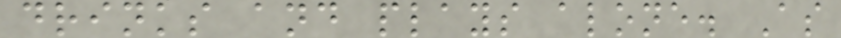drinks and plays alone. As
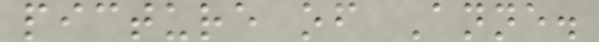picture of Anne.
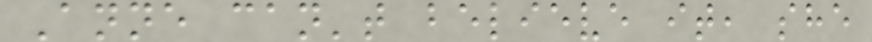Anne can't believe it, she
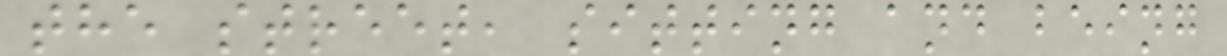the street, sitting and being
